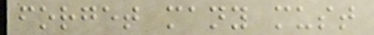forget many must
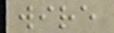wire
